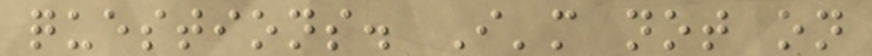questions. I'm not on
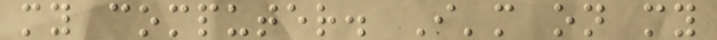my computer. I'm on my
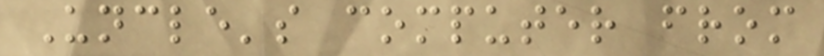Uncle's computer from
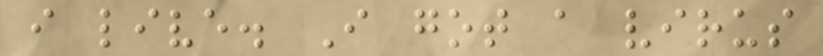i live. I got a virus
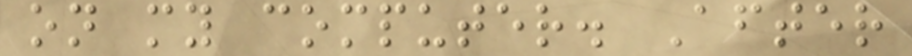on my computer. After
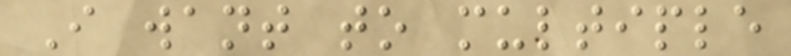I want to multiple
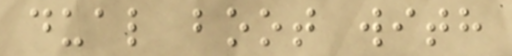dual boot with
